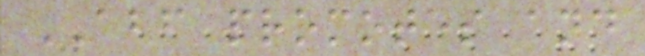ABF promotes and
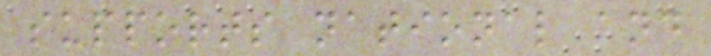supports national and
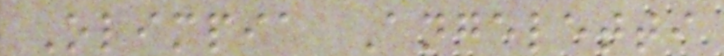Olimpia Angeletti
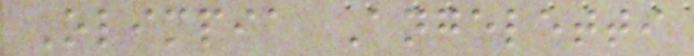Olimpia Angeletti
